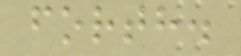forth.
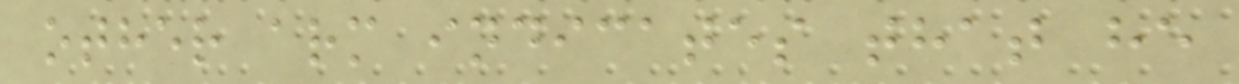other arm indicates that he
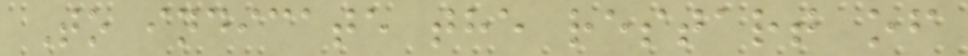To indicate the restart of
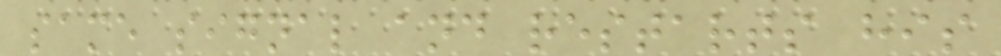same signal and restarts his
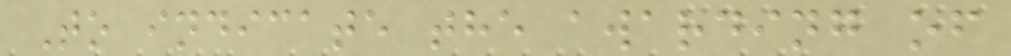To indicate the awarding of
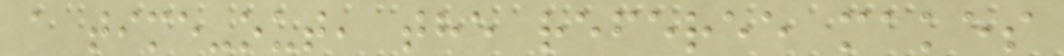a time-out, the referee makes
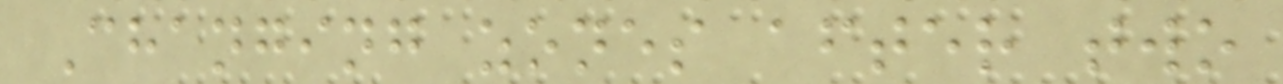Changing zones after two
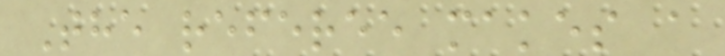The referee makes a
